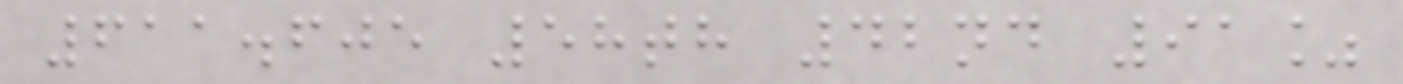611.605 58th 42nd 91%
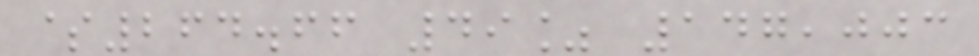$264.66 49% 147,003
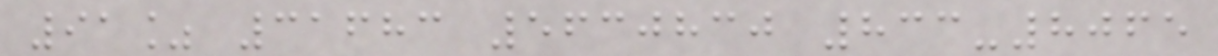91% 31683 5630830 833-8065
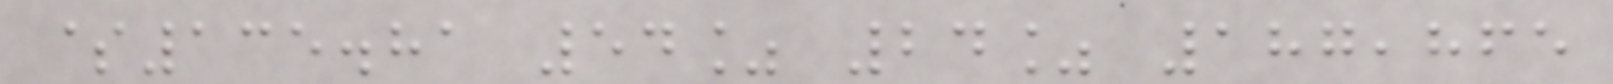$135.81 54% 24% 187,865
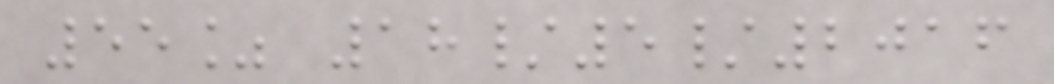55% 18/5/2016
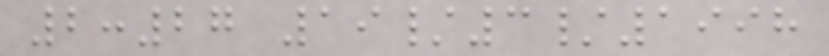2:27 19/3/1998
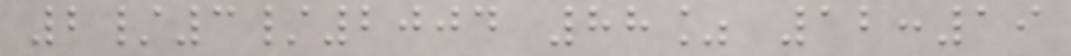2/3/2004 88% 12:19
